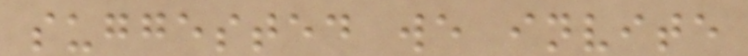suggested we invite
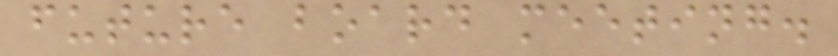future board meeting.
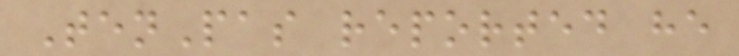TenPas reported he
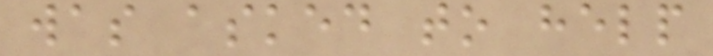was asked to help
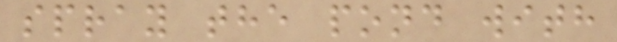spray the pond with
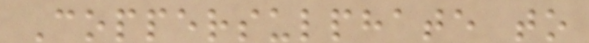Coppersulphate to
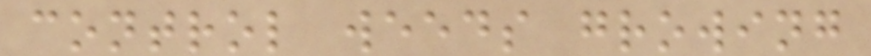control weeds growing
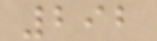292
